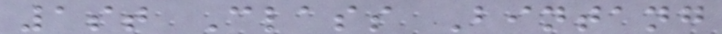1st Class Bintang
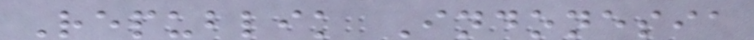Republik Indonesia
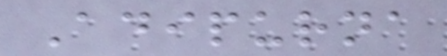Adipurna
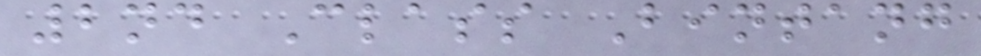2nd Class Bintang
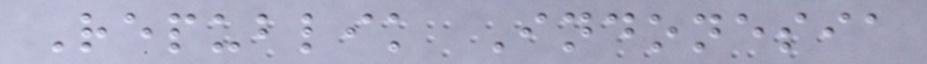Republik Indonesia
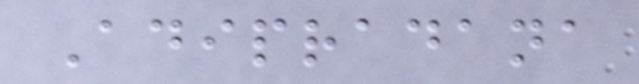Adipradana
